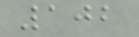102
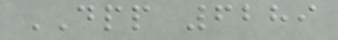DPP 6289
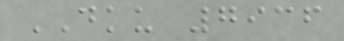DKU 7936
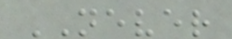NEVER
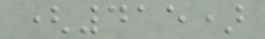(415)
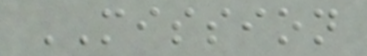MISSION
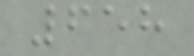658
